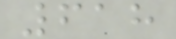618
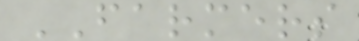FARMERS
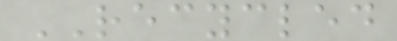RECYCLED
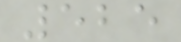525
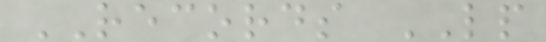RECORDS LP
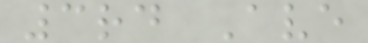3rd Ave
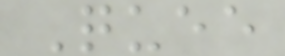Quee
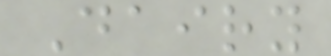Dairy
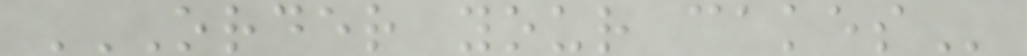ORDER YOUR CAKES
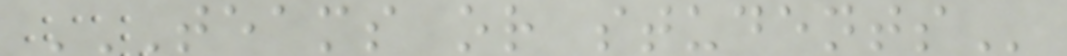TEAMS OR STUDENTS
